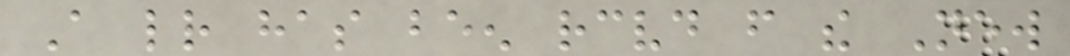A letter has been received from the New
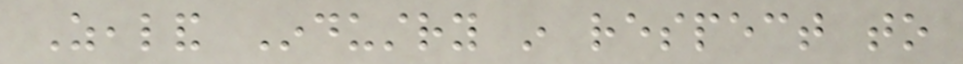Zealand Industry in respect to
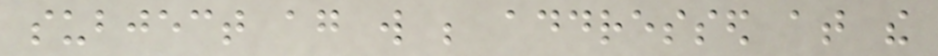subject again will be addressed at the
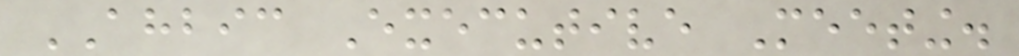AHBIC Executive Meeting.
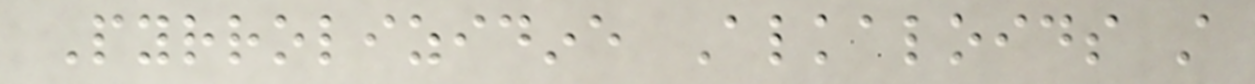Pyrrolizidine Alkaloids still
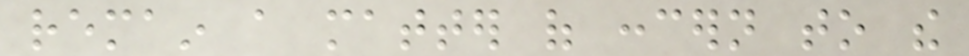remain a matter of concern to the
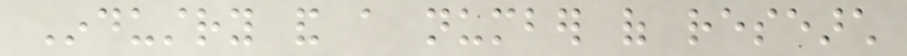Industry and a number of research
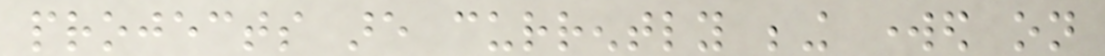projects are currently being worked on
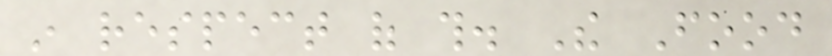in respect of this. The Food
